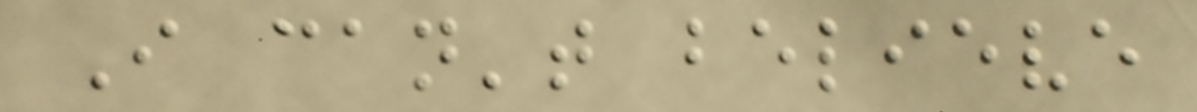I can't believe
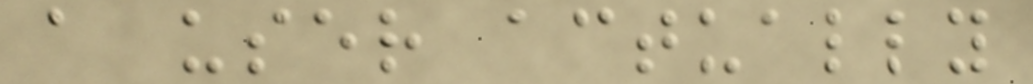a user actually
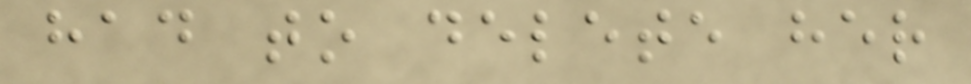had to delete her
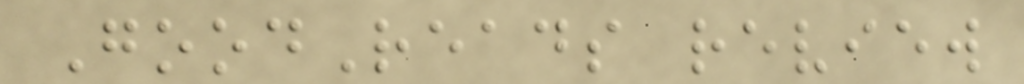GoodReads review
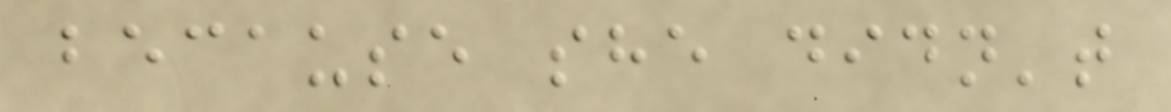because she didn't
